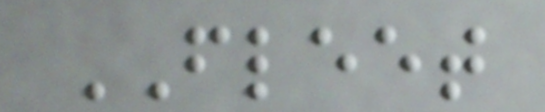FLEET
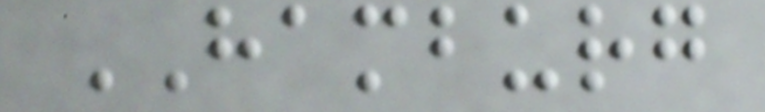HAMBURG
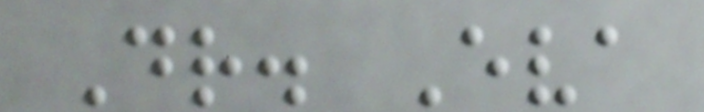Dr. Eva
